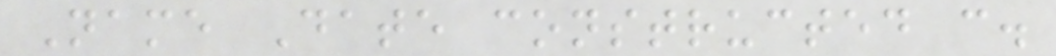Name Date constructed c.
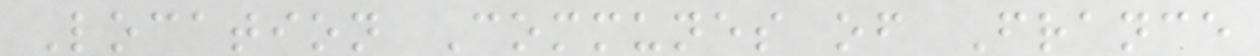Location Communes of France
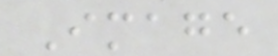Image
